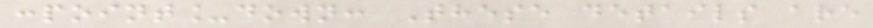:point_down: These details are
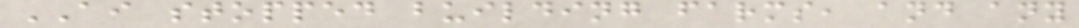AI stopped building farms, and any
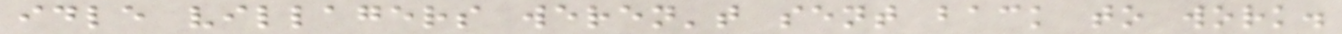idle villagers weren't sent back to work.
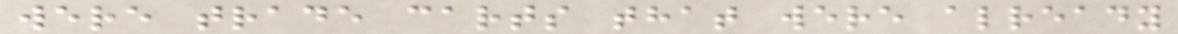were trade carts that were already
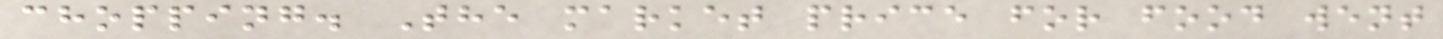chopping. The market price for food went
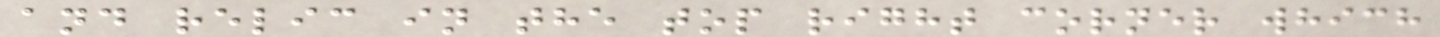and relic in the top right corner which
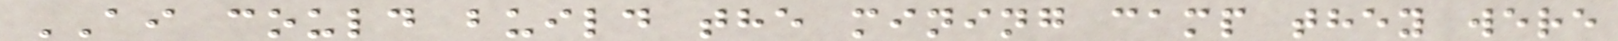AI could build the mining camp they were
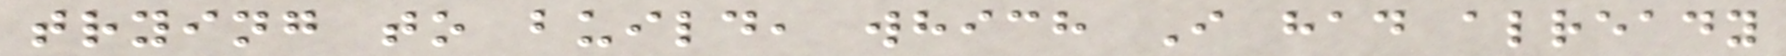trying to build, which I had already
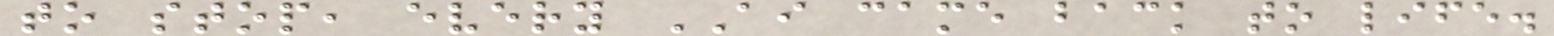to stop, every AI came back to life.
